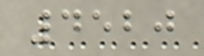4520
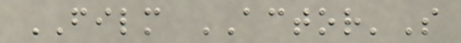FILM ACTOR'S
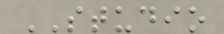STUDIO
